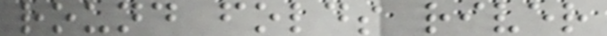round folds river
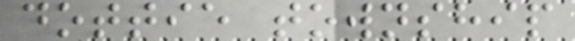dottie township
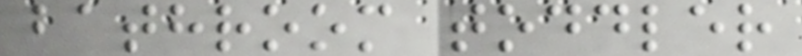bathroom toddler
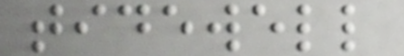tidewell
